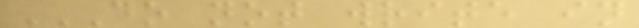DO NOT WRITE IN
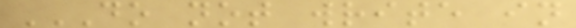DO NOT WRITE IN
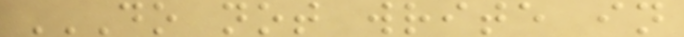DO NOT WRITE IN
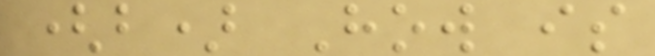(b) How is
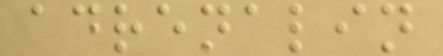adrenalin
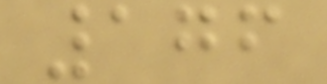176
